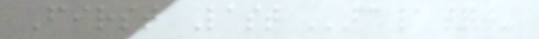First Last FC LA T20
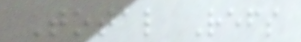Total Refs
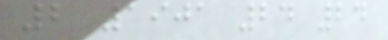2 1901 24 24
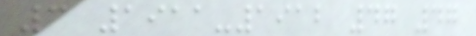3 1911-1912 47 47
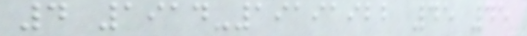4 1914-19191922 45 45
